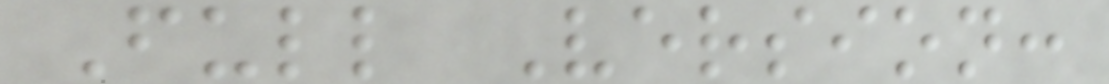Full Version:
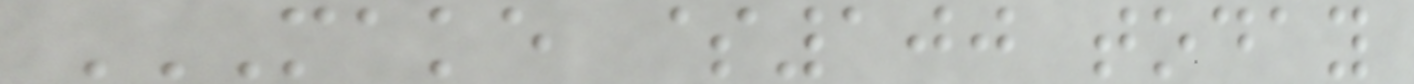MAKE $100 TODAY
